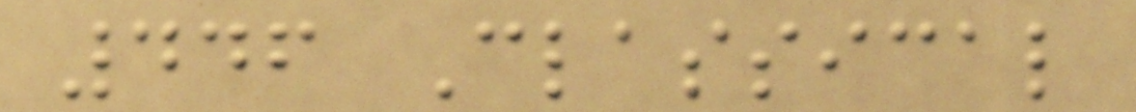446 Classical
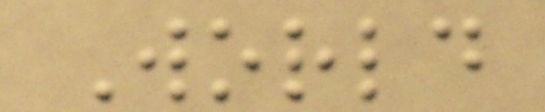World
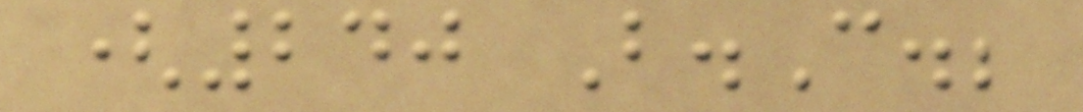(240 B.C.;
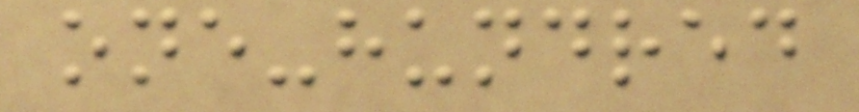one-hundred
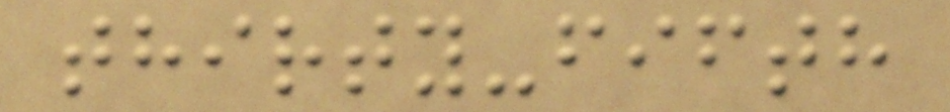thirty-fifth
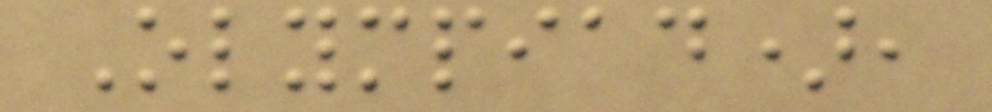Olympiad),
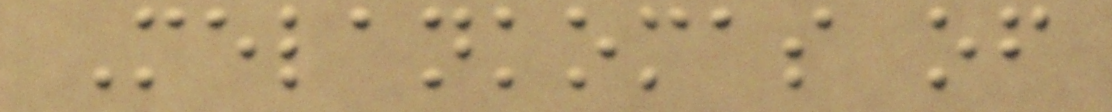Melankomas of
